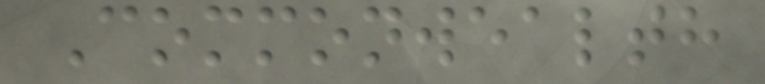Commonwealth
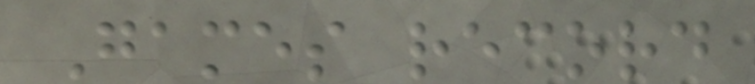Games record
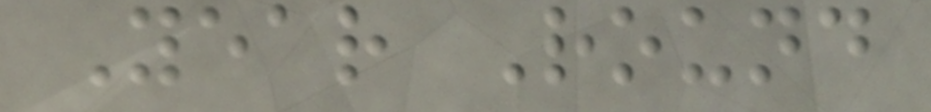Year Round
